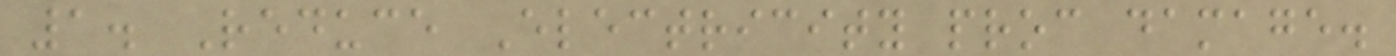1. Reduce Electricity proc damage.
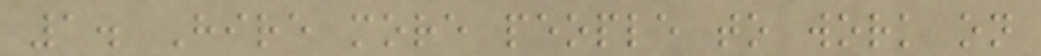1. Hire more people to work on
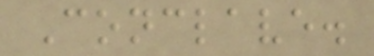Conclave.
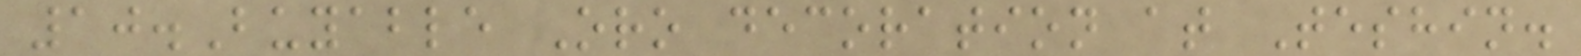10.Buyable Oro decoration at Teshin.
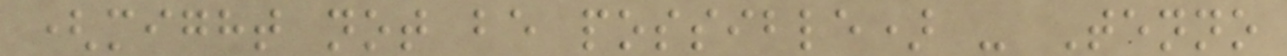(might not be possible) - Tenno
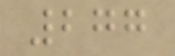277
